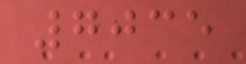7035
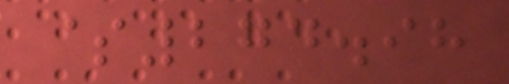$274.98
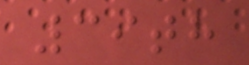39th
